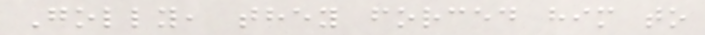Golly, they forced him to
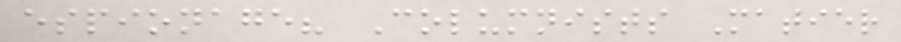espionage? Columnists Matier
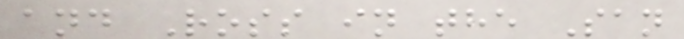and Ross in the San
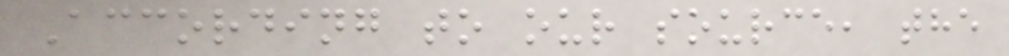According to our source, the
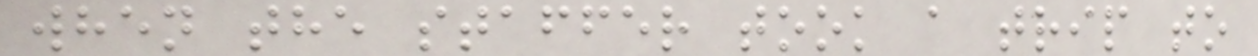when the staffer took a trip to
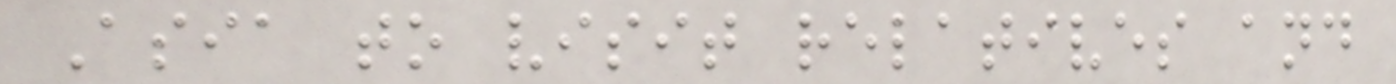Asia to visit relatives and
